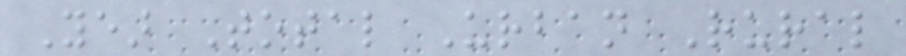Year Total Urban Rural
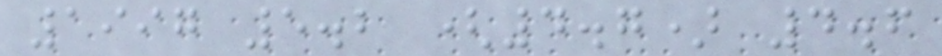1997 5.2 (4.7) 4.6
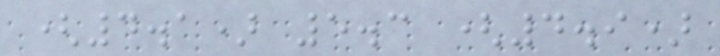(4.1) 5.3 (4.9)
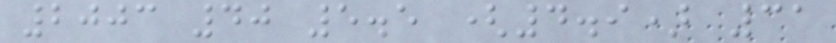2003 40 5.5 (4.9) 31
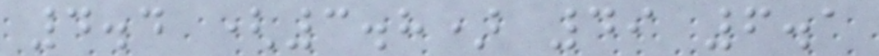4.4 (3.8) 49 6.1
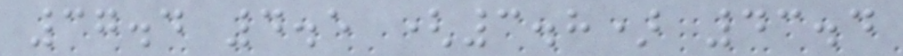37.4 4.5 (3.8) 43.4
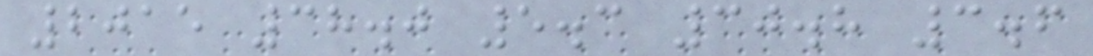2015 38.0 5.3 30.8 3.6
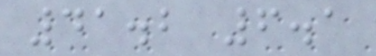41.2 6.1
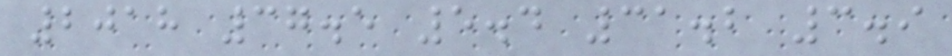2018 37.5 5.4 31.2 3.9
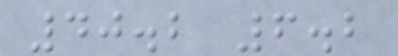40.2 6.2
